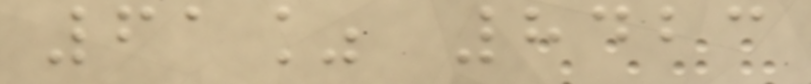61% 8423
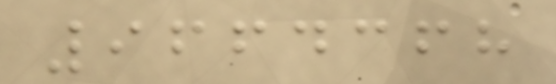9664368
